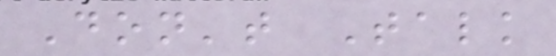Don't Talk
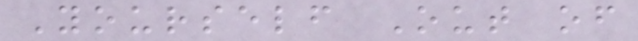Yourself Out of
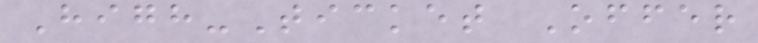High-Ticket Offer
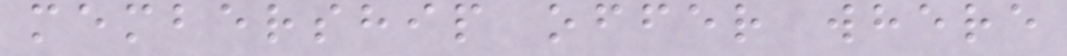membership offer where
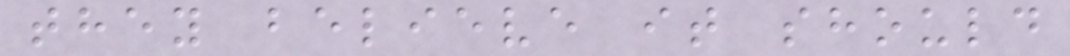they believe it should
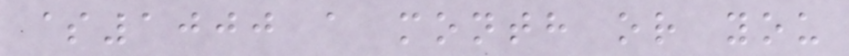$1000 a month or you
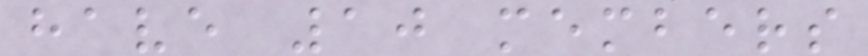have 10 members
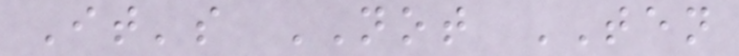It's NOT TEN
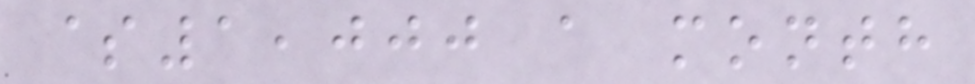$1,000 a month
